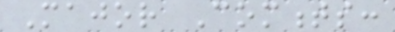Major Comments:
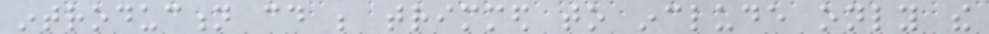introduction could be trimmed to include only the
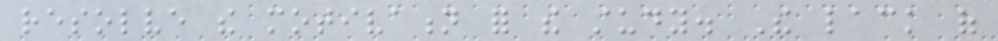resolve the motivation for the study. The lack of
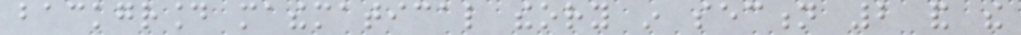background mathematical theory in section 2 and the
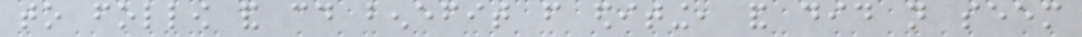to follow and could benefit from editing, and did not seem
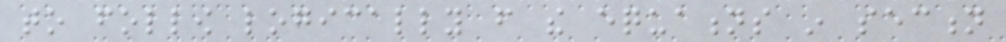to follow logically from the equations in section
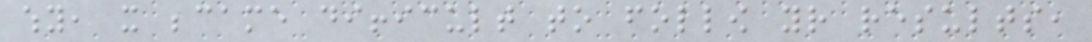why, it became difficult to follow your results,
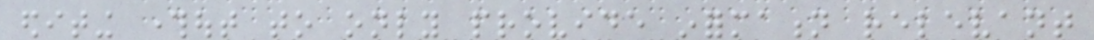editing throughout to only provide information relevant
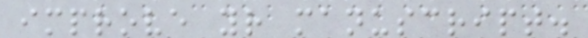improve your manuscript.
